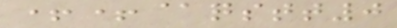++@qstt0
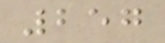257
